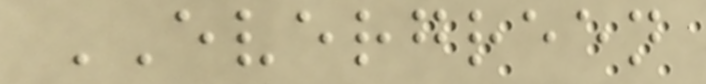EVERGREEN
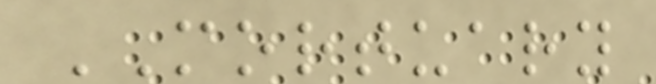MORTUARY
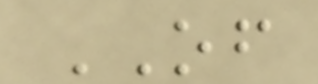OF
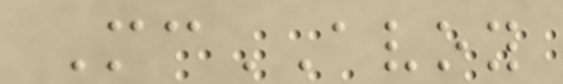McAVOY
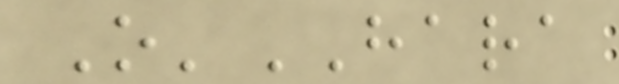O'HARA
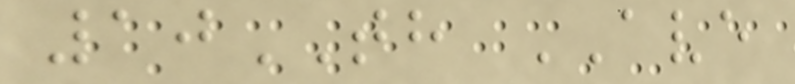10TH AVE
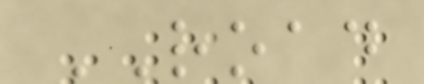ROAD
